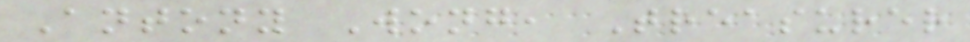Antony Wong, Treasurer
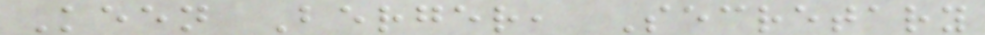Keen Berger, Secretary
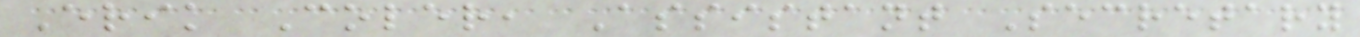Erik Coler, Assistant Secretary
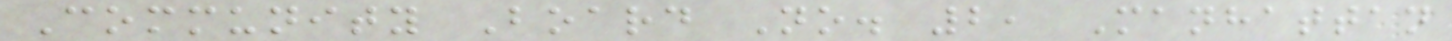Community Board No. 2, Manhattan
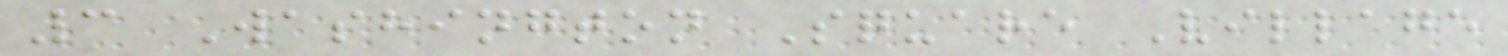3 Washington Square Village
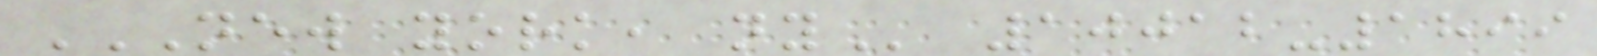NEW YORK, NY 10012-1899
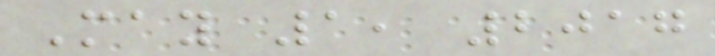May 1, 2017
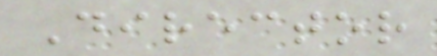Director
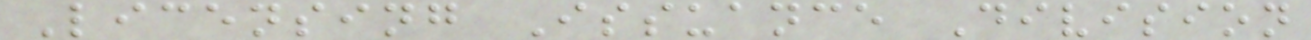Licensing Issuance Division
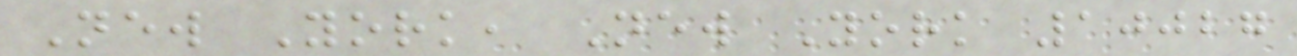New York, New York 10027
